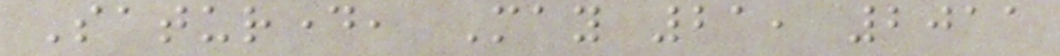Saturday, May 21, 2011
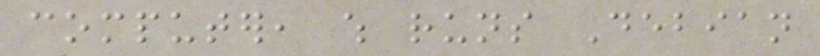computer, which runs Debian
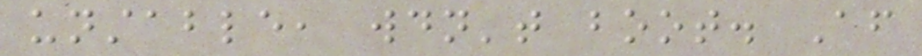unstable, wouldn't boot. After
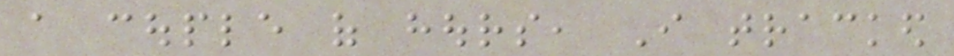a couple of hours, I tracked
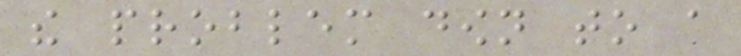the problem down to a
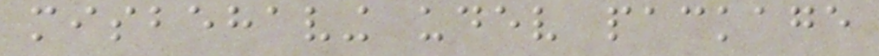misbehaving udev package
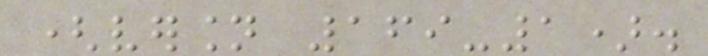(version 169-1).
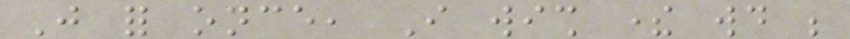Just for once, I wish there would be
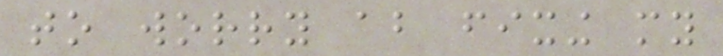to worry about fixing my
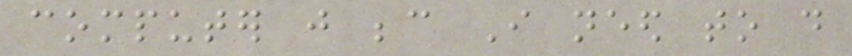computer just because I need to do
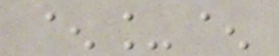^_^
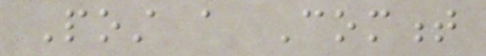Post a Comment
